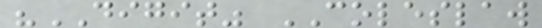"DIGIT" COLESLAW
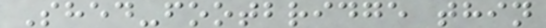Shed-footbridge thin
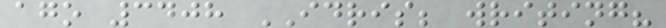ago 3408 IDRIS; writing?
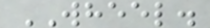WHEEL.
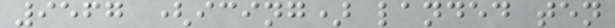9567 (icing) landed ten
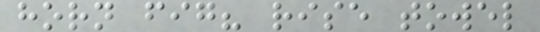horn fig? rise towel
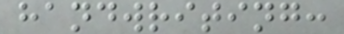handwriting:
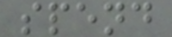spend
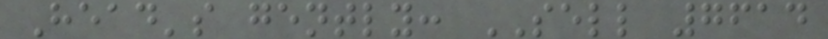Head's gently: SELL 7614
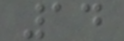14
